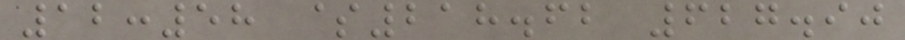12:58 $218.62 627.90
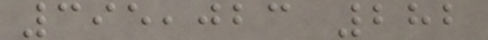395,023 282
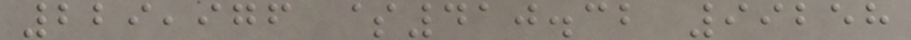229,976 $410.32 99258
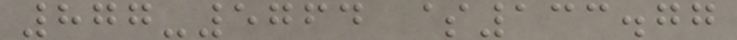877-5764 $133.77
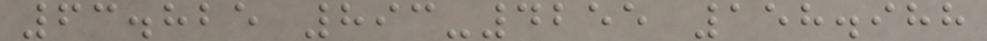63.825 893-4255 158.988
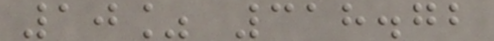10% 318.72
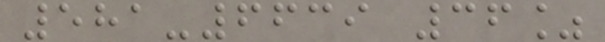581-6639 36%
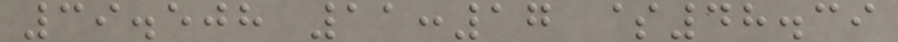39.508 11:17 $48.39
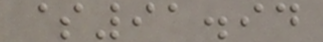$91.94
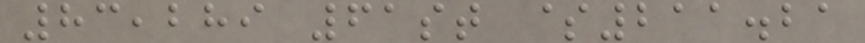83,289 61st $211.21
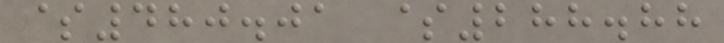$480.01 $288.88
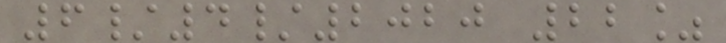6/4/2020 22%
